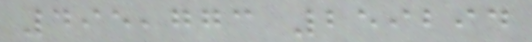495,773 259294
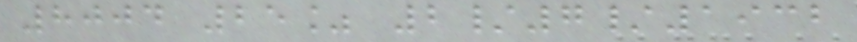8004 25% 2/7/1932
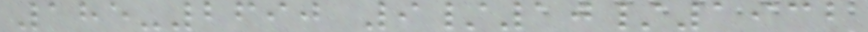185-2690 9/10/1932
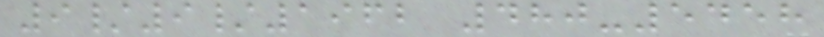9/9/1962 480-5458
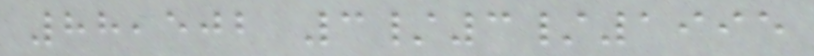88,502 3/3/1995
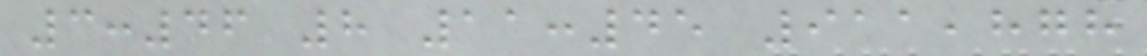3:46 8 11:45 911,878
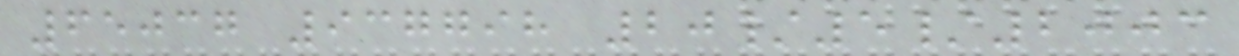65037 937798 20/5/2003
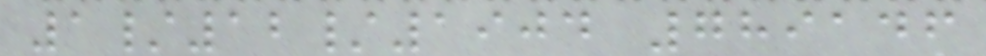1/12/1904 789146
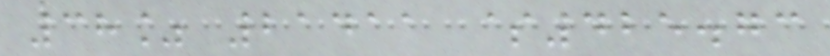38% 21411 $425.73
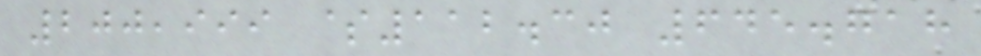200,999 $112.30 645.718
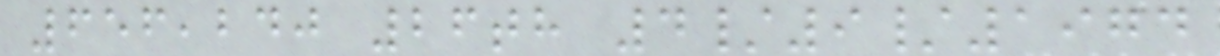656,240 26th 4/9/1974
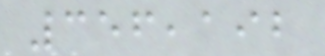356,192
